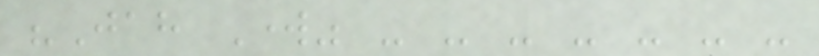"Jah Work" - - - - - - -
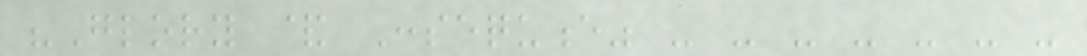"Glory & Consequence" - - - - - - -
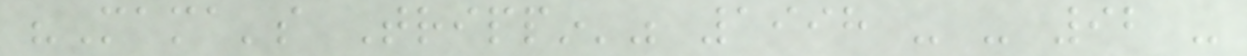"Mama's Trippin'" 1998 - - 92 -
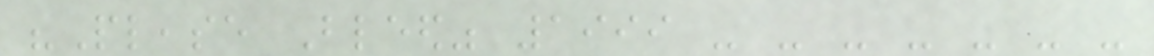"Please Bleed" 1999 - - - - - - -
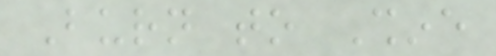Burn to Shine
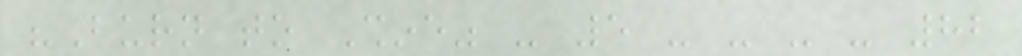"Burn to Shine" - 5 - - - - 82
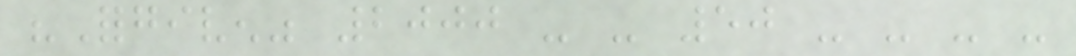"Forgiven" 2000 - - 50 - - - -
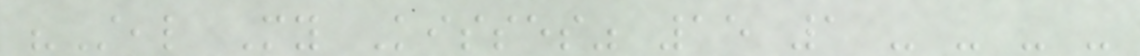"Steal My Kisses" 15 1 - - - -
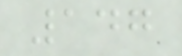147
